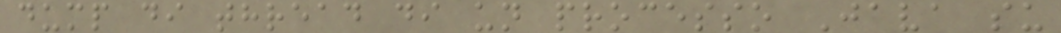dump di thread di un processo Java su
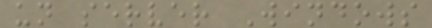un server Windows
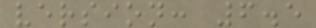version: 6.5
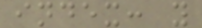index: y
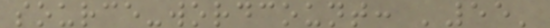source-wordcount: '55'
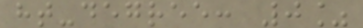ht-degree: 0%
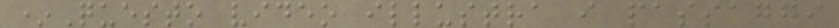*Questo video illustra i passaggi
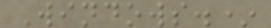Windows.*
